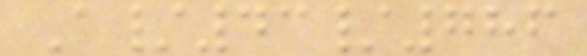A/43/786
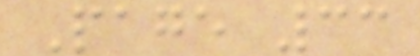Page 33
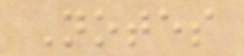Notes
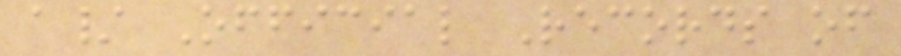a/ Official Records of
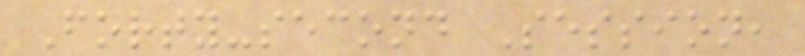Forty-second Session,
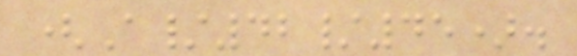(A/42/45).
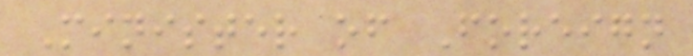Minister of Foreign
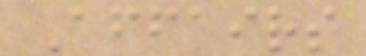Affairs
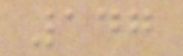147
